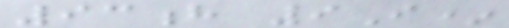93h 9I*
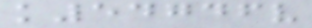k54746v
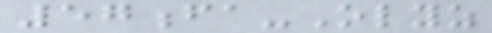57fa-Olyz
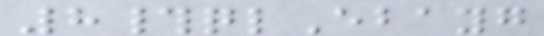8#qlEbayg
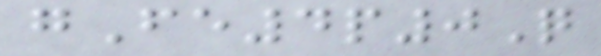gFe4p0Q
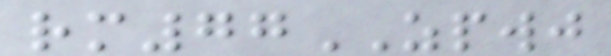rm77ZPWJ
